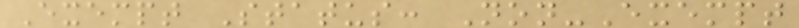Exempt Status: Non-Exempt
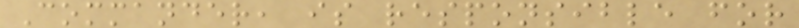Commander, is responsible for
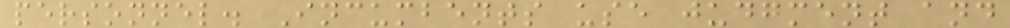personnel. Incumbents use judgment and
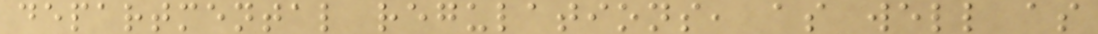departmental regulations, as well as
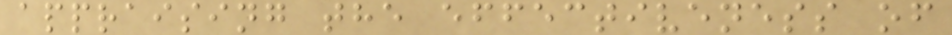appraising the effectiveness of
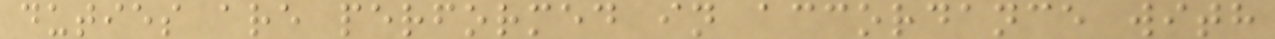duties are performed in accordance with
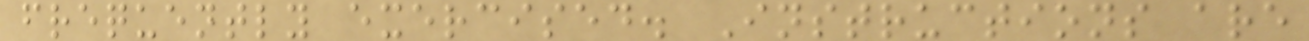frequently exercised. Instructions are
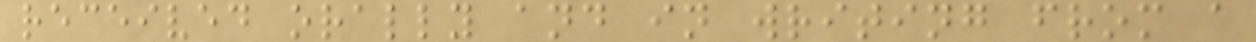received orally and in writing from a
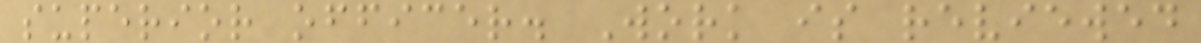superior officer. Work is reviewed
